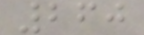260
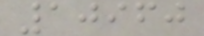10960
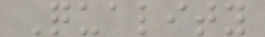Quality
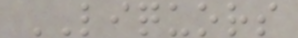LIQUORS
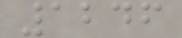1246
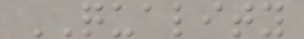QUALITY
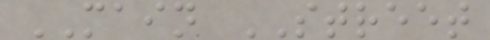MAIN STREET
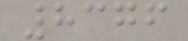8376
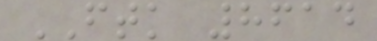FTK 8614
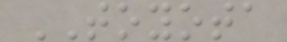TOYOTA
